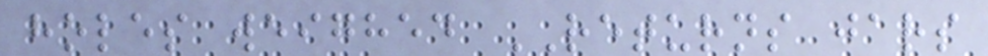holes weighed RETURNS jars
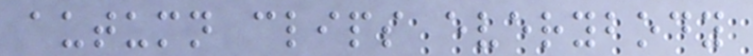autumn clips everybody
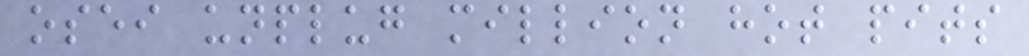osei unplug million hot pits
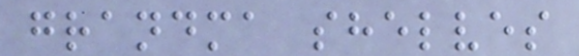grandma shelves
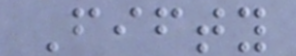Fifty
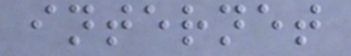internet
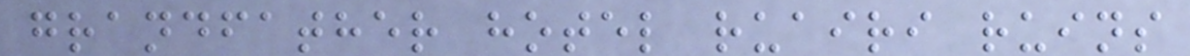grandfather hotel ruairi ruins
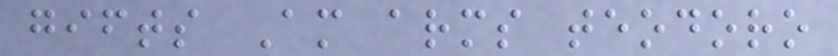gifts Am arms teodoro
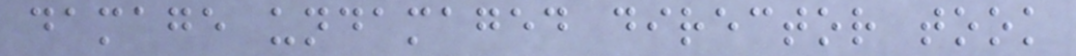damage undamaged director took
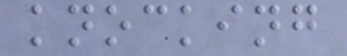knocking
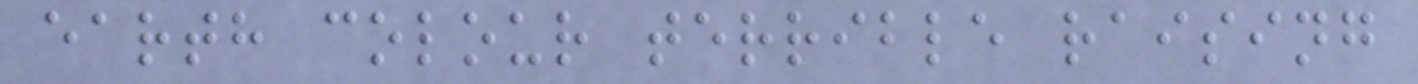earth colour terrible raising
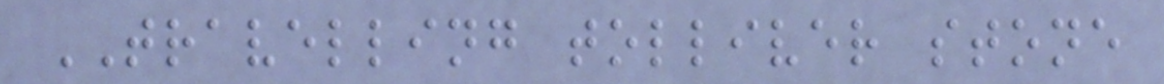TRAVELLING tolliver stone
